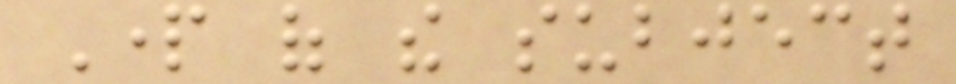Part of the subject
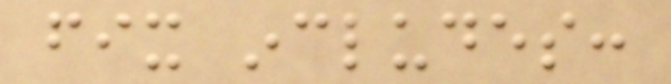fix includes:
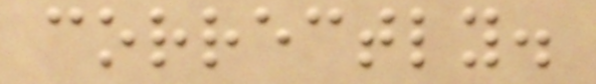correctly.
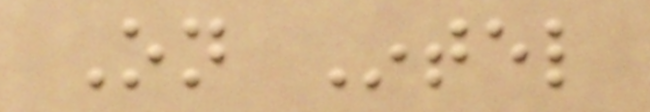On Intel
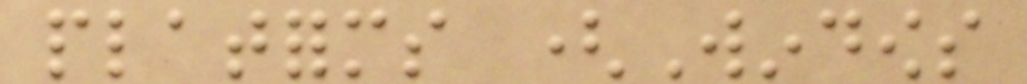platforms (Windows
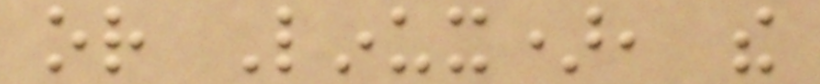or Linux), the
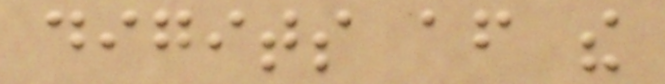digits after the
